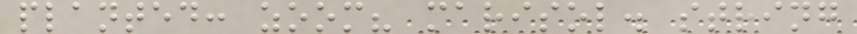planted: zoom? marisol. string
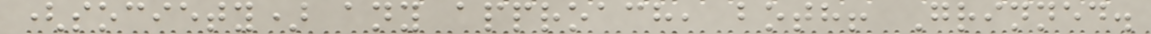(society) any approach, both! Grinned.
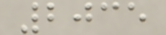2035
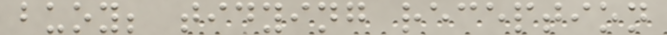buoy; tidying reception
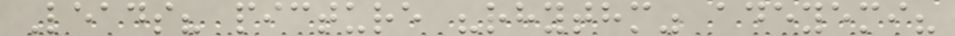Leads? picture "rhythm" adeyemi?
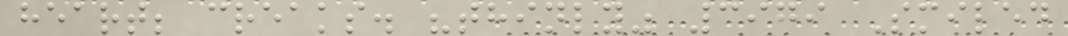heart; creaks. "thinly" 3979 Smiled
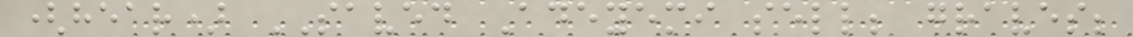(hear) SAVED Adeyemi sell; graves;
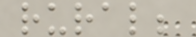rural;
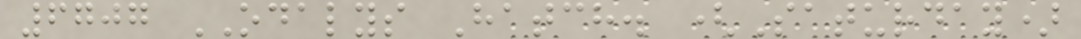6707 ODALYS Hatch. (Saturday)
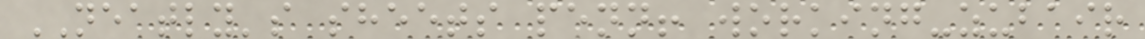NEATLY's sheets penn! working-zubair
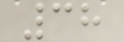38
